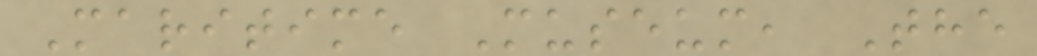Maritime Museum, The
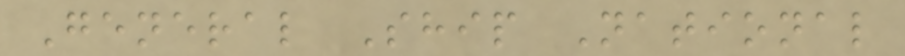General Ship National
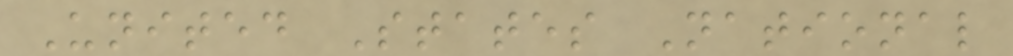United States National
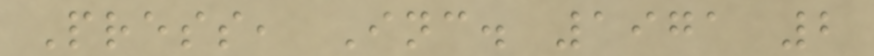Press, Inc. 1971 2
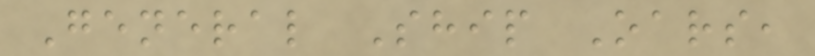General Ship Oars,
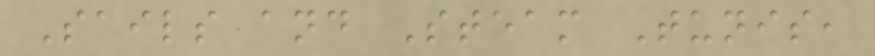Sails and Steam Tunis,
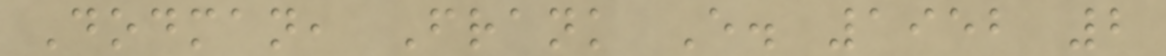Dodman, Frank E. 1952 2
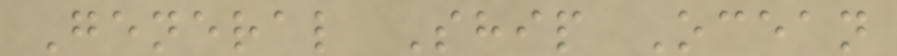General Ship Ocean
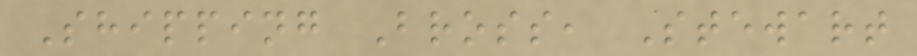Shipping Bross, Stewart
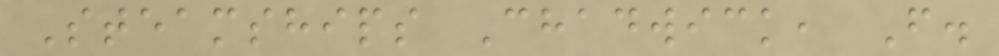Steamships Chadwick, F.
